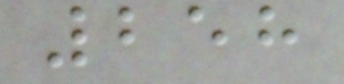258
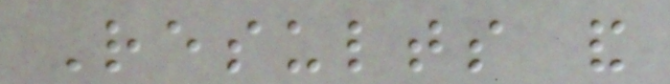Results and
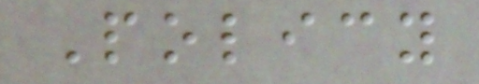Policy
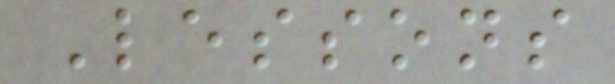Lessons
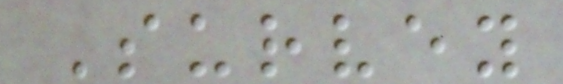Survey
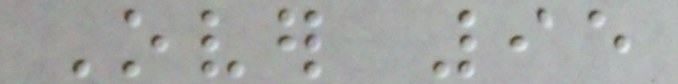Over 95
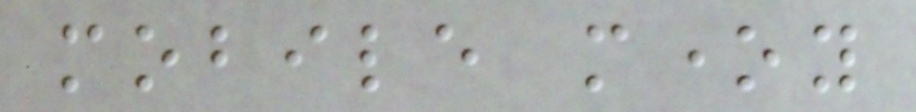mobile money
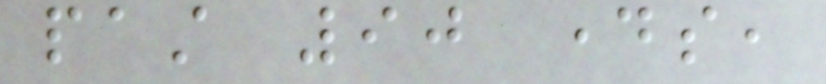past 90 days,
